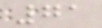71
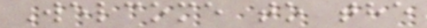Welcome to the
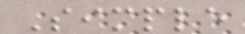Simple
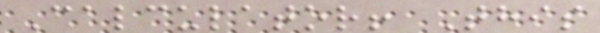Calculator! This
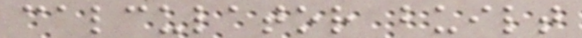calculator built
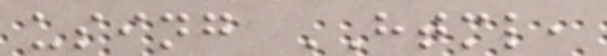using HTML,
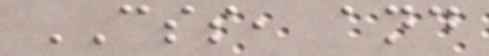CSS, and
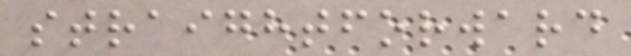straightforward
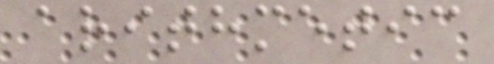arithmetic
